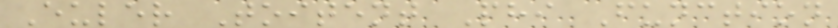Euler Toitent Phi Function
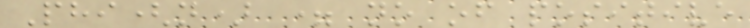Phi(n) = no of positive
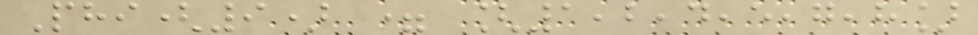Phi(9) = [1,2,4,5,7,8]
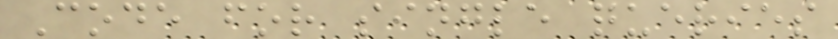Code for single queries
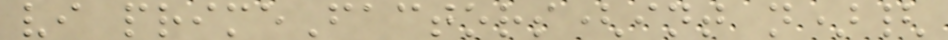vi primeFactors(int n){
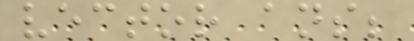vector ans;
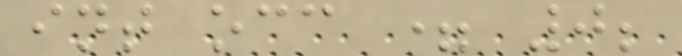int occ = 0;
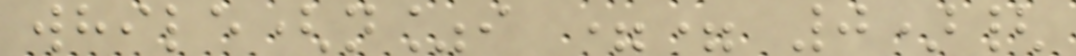while(n%i == 0){
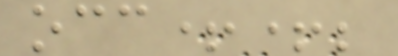occ++;
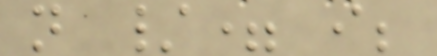n /= i;
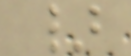}
